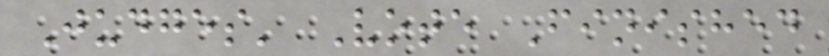Judges' Vote Finished
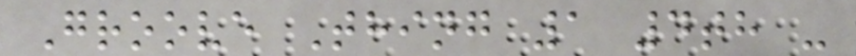Groove Thing 1 4th -
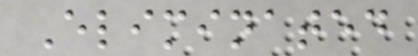Eliminated
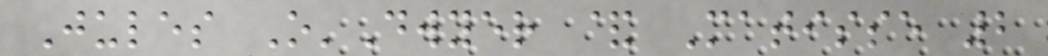Jules O'Dwyer & Matisse 2
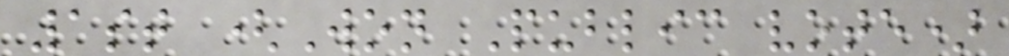1st (Won Public vote)
